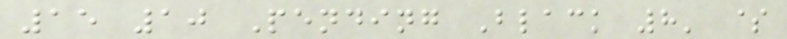15 10 Pending Black 8' $
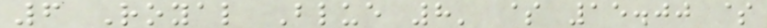6 Royal Blue 8' $ 15.00 $
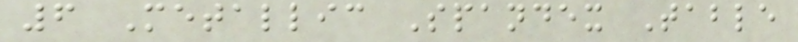6 Metallic Spandex Table
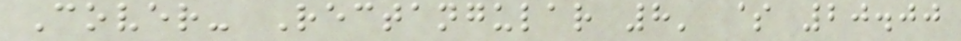Cover- Rectangular 8' $ 20.00
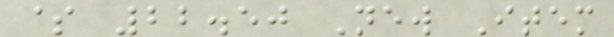$ 22.50 New Item
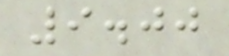9.00
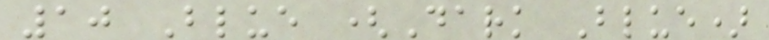10 Blue (Dark Blue)
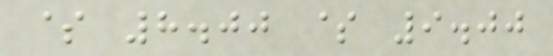$ 8.00 $ 9.00
